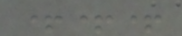+++
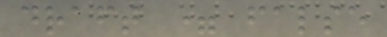draft = false
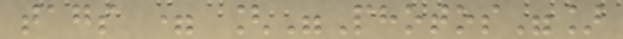tags = ["Photos"]
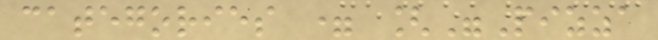categories = ["Pizza
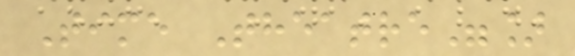Time Theatre"]
